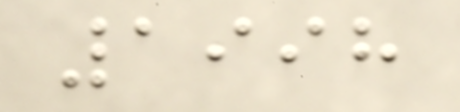1998
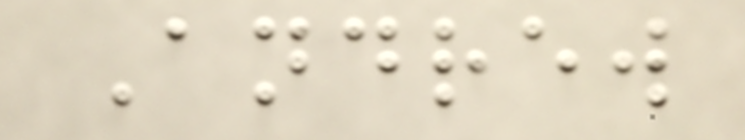Andrew
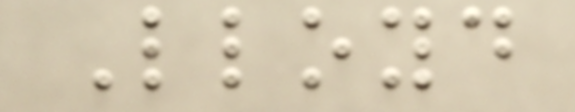Lloyd
